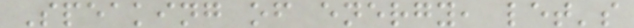Speaking of energy, let's
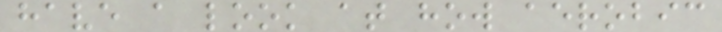have a look at how aerobic
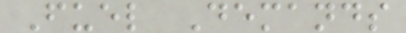Fuel Demands
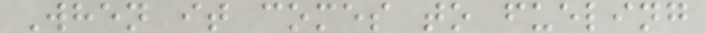When it comes to fueling
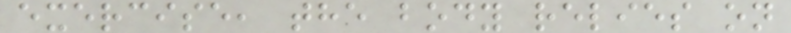exercise, the body relies on
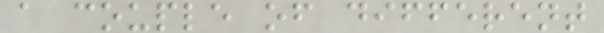a couple of different
